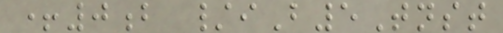+0b /iB5Tnst
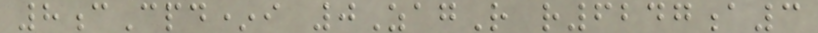8cCpd*i 0ZagR r6247a3
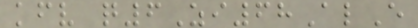kfv q6Zi68AlE
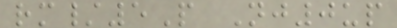rm/5P Nj0up
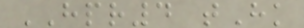HPR4 tHk
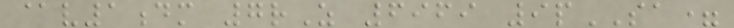@v1dm 7rZ 6969 9pSA=
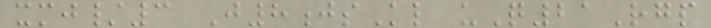xmj/3 J8jsKl uQ21Rgp
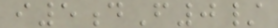i5dF0/
